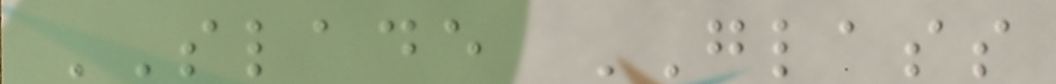SLADE GLASS
